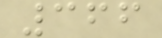366
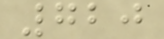720
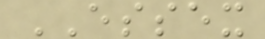ESSEX
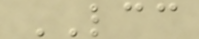LCC
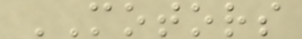MOTORS
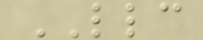LLC
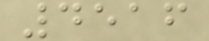4516
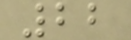22
